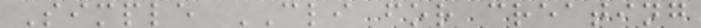Simple CLI for creating
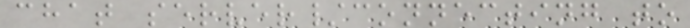chat server/connecting to
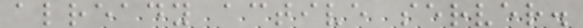already active server.
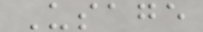Usage
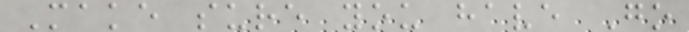Make sure you have Go
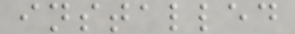installed
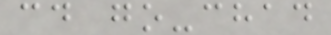cd go-chad
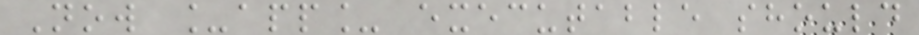Now _app_ executable should
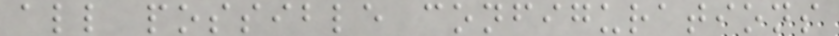all possible configurations
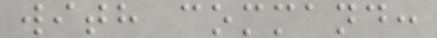with command:
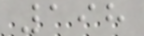198
